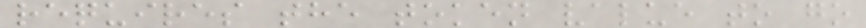requires the token value to go
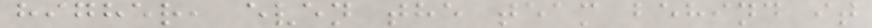higher, even the team behind it
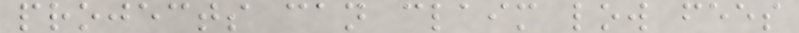projects can claim low fees
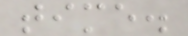time.
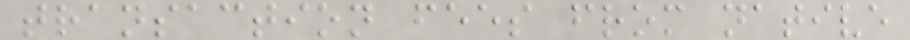transaction fees from native
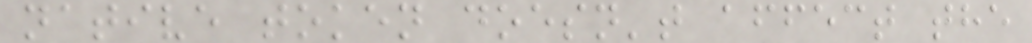native token doesn't affect the
